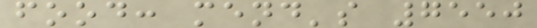food: mend's 7550
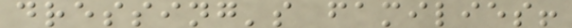dressing's families!
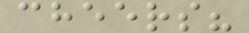cheers?
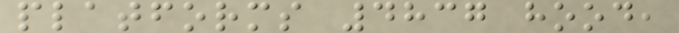platforms 4837 hood,
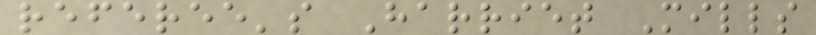referee's Harriet Mills
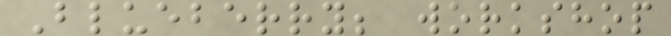Blueberry; workshop
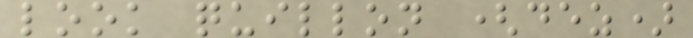look quillon (dez)
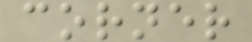corner
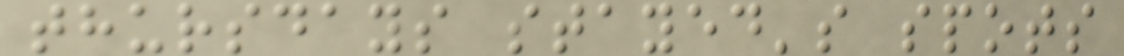thursdays stayed's spots
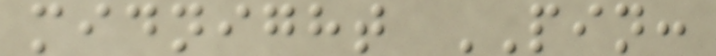midnight PIN:
